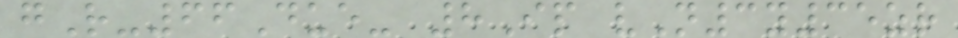gR-66Due- 8Ip vN3y35zr
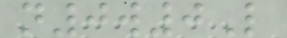n0w0L
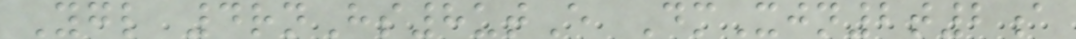Ygl 4rnHs8utE DmXjn2t2a
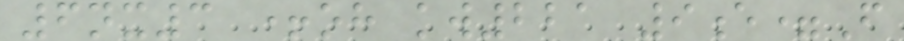6nx3 +oh kw221 9e=F
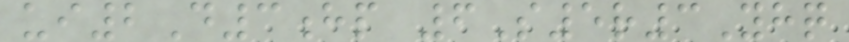ui2D3hp 6S5r3Yhq
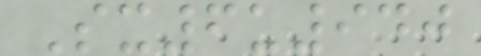Sx6u940
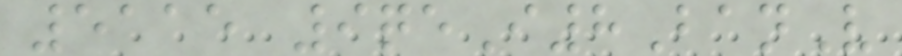5115 9qeI8BanV
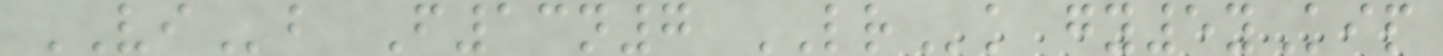VIb F13n7 LRk gy5yKip
